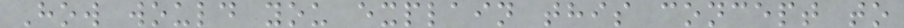How would you explain this concept to
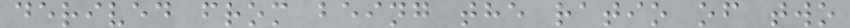derived from being the ratio of two
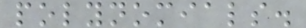polynomials.
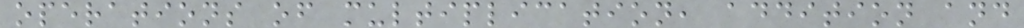operations of multiplication, addition and
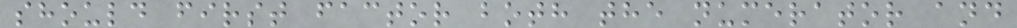should first factor both the numerator and
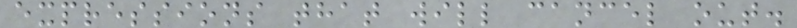expressions that will cancel out.
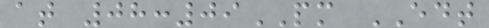at 08:09PM EDT
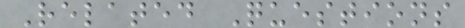Related Questions
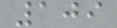109
